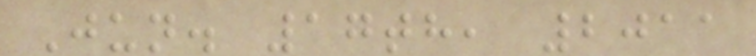Jun. 17th, 2011
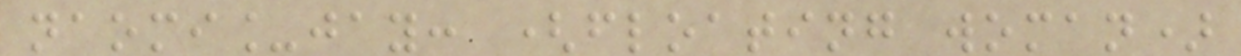naomi_jay: (floating woman)
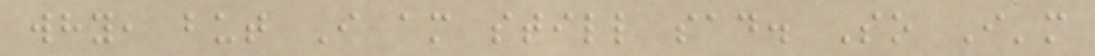why, but I am still sad. So I'm
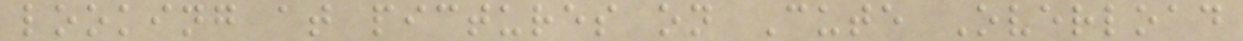looking at pictures on Cute Overload
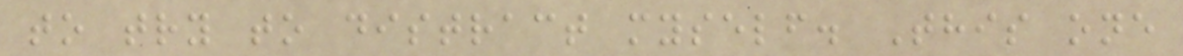to try to distract myself. This one
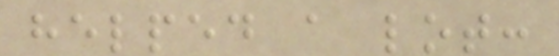helped a lot:
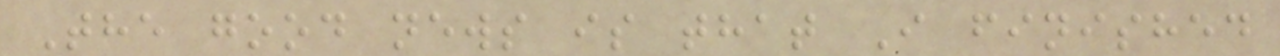The good news is that I finished
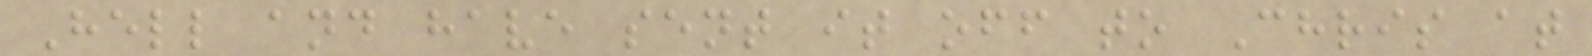Hell and have sent it off to Chris at
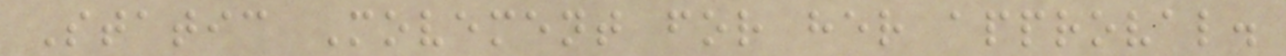Static Movement for her approval.
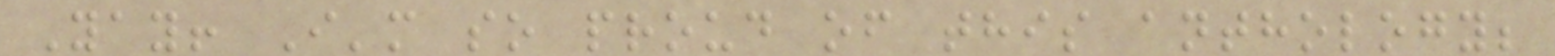Yay! I'm so proud of this anthology;
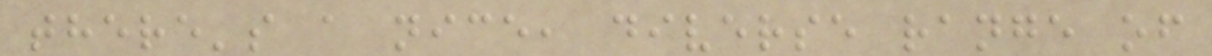there's a nice, diverse range of
